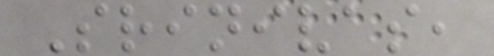Srinivas,
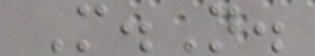M.N.
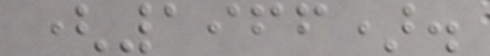(1966).
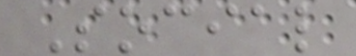Social
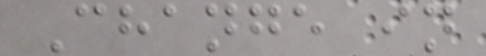Change in
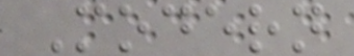Modern
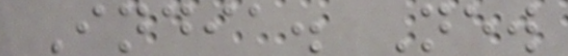India. New
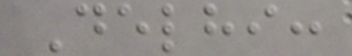Delhi:
